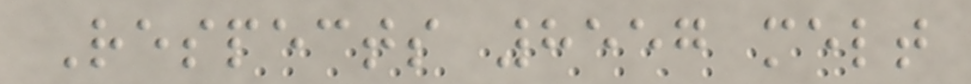Respects 8557 melt
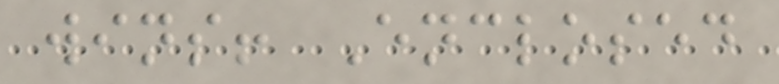wins! Enclosed
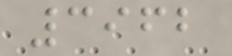3962
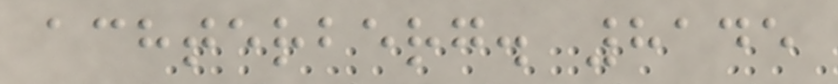achterberg. 8145
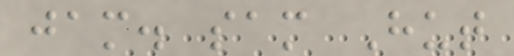jam. sam Hut
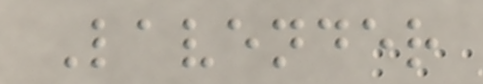Lavender
